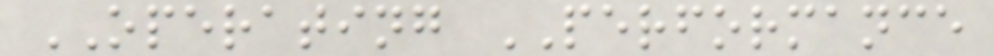OPERATING PERFORMANCE
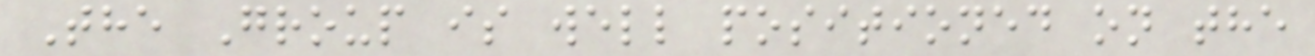The Group is well positioned on the
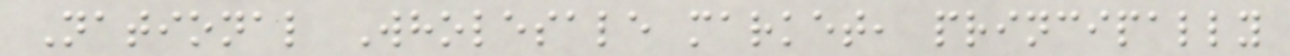National Wholesale market, principally
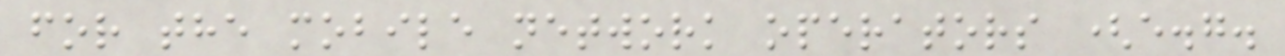for the mobile network operators (e.g.
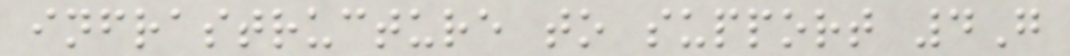infrastructure to support 4G
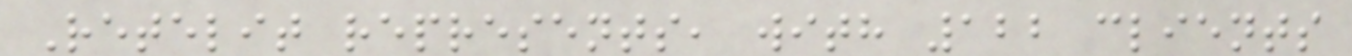Retelit represents, with 122 clients
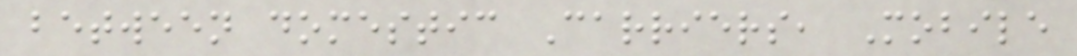between domestic Carriers, Mobile
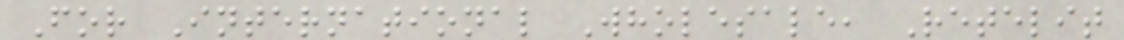For International Wholesale, Retelit
